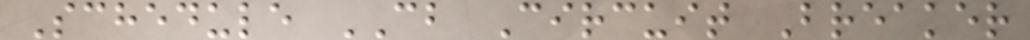Schedule CB Circuit Breaker
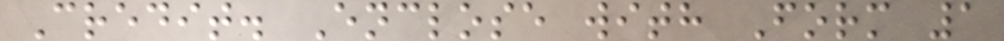Credit. Enclose with Form 1
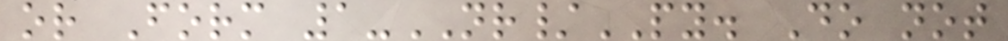or Form 1-NR/PY. Do not
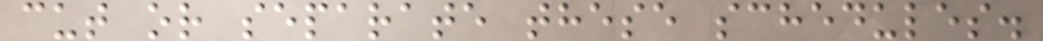cut or separate these schedules.
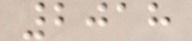2018
